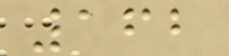162
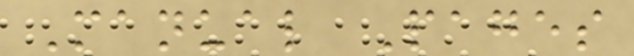Manual Pages
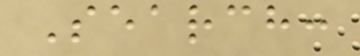Search:
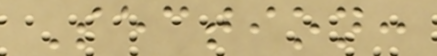Section:
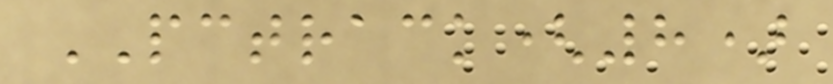PCTRACK(8)
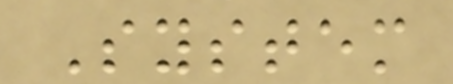System
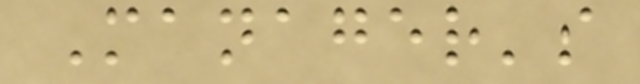Manager's
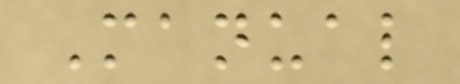Manual
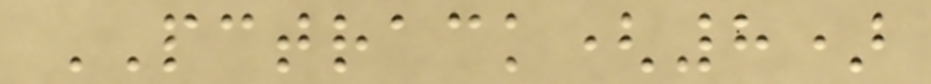PCTRACK(8)
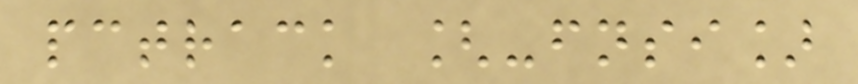pctrack [-fnsi]
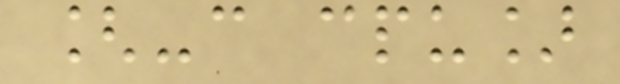[-c cpu]
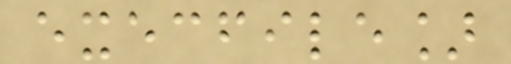execfile]
